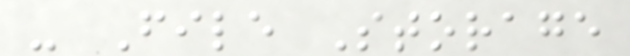- File Storage
